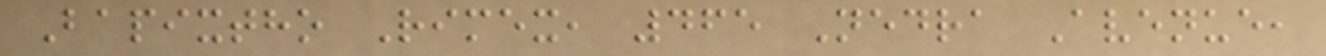Bapixtho Rimex, 465 Nedra Avenue,
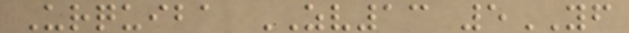Urquiba ZV13 5YF
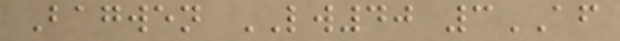Bagwen LW40 3AF
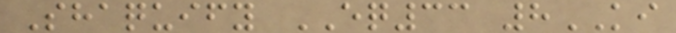Shaquify EQ33 8KI
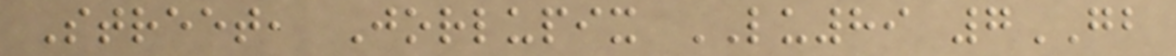Street, Jorlupix LU89 7GB
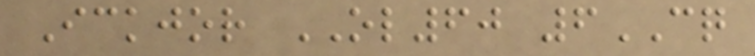Ickjor OL60 6CQ
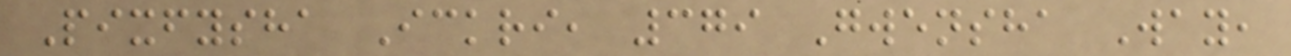Pixfysha Ickri, 379 Gwensha Way,
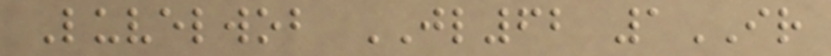Luvelwob JL62 1IR
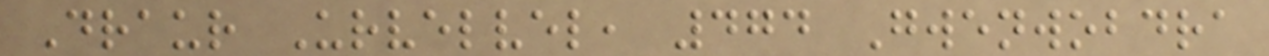Draur Urvelvel, 474 Gwenwobdra
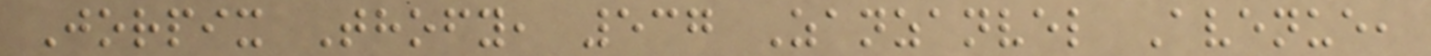Jorpix Thofy, 537 Zanzanvel Avenue,
